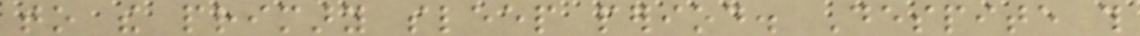to the primary sleep period. Despite this
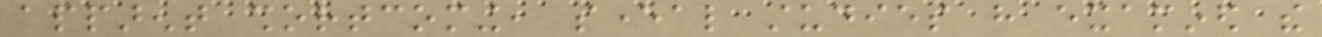apparent shortcoming, several studies have examined the
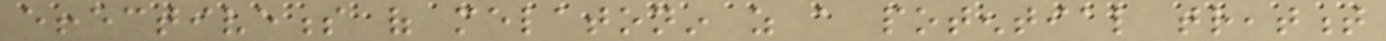effectiveness of melatonin as a potential treatment
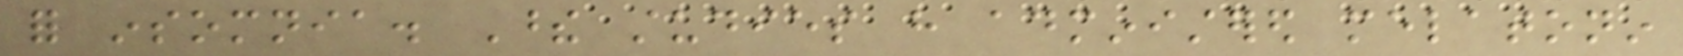for insomnia. These studies have administered melatonin
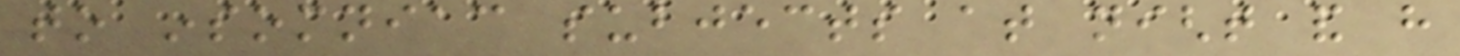to insomniac subjects at night and have
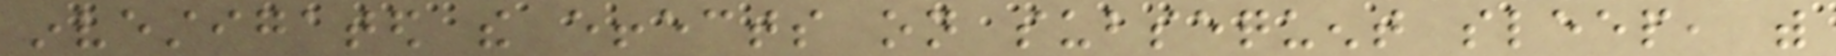investigated the effects on subsequent sleep, with
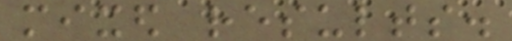mixed results.
